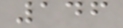146
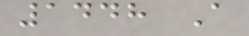1448 A
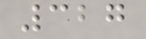327
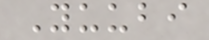Yuubi
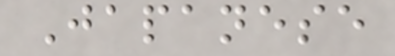Japanese
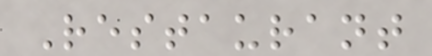Restaurant
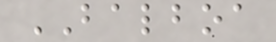BALBOA
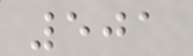501
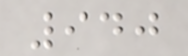940
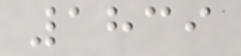1839
